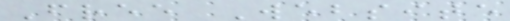Free Website
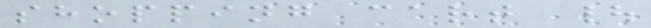shopping cart |
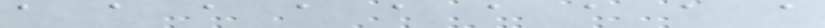a a a a a a a a a
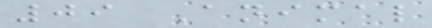09 Animal
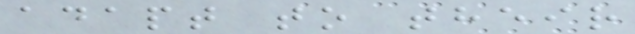adapt to their
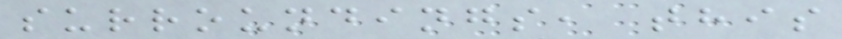surroundings, this
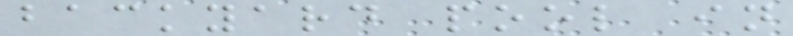backyard pool in
